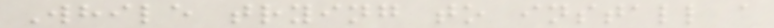While trying to install a
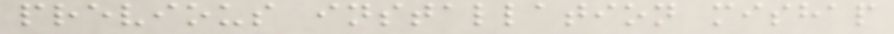previous installation mishap
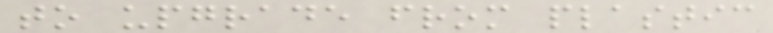to upgrade from plastic
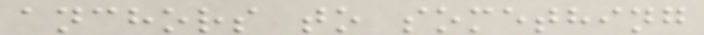anchors to something
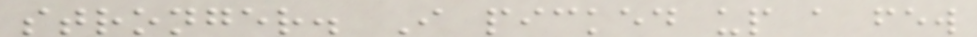stronger. I picked up a few
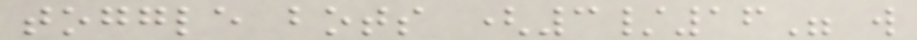toggle bots (3/16" w
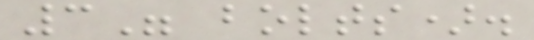3" bolts).
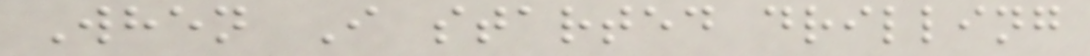When I started drilling
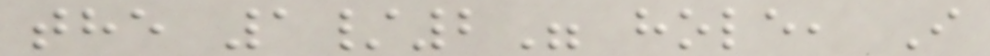the 1/2" hole, I
